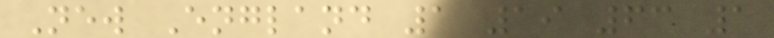New England 1 19 63 1
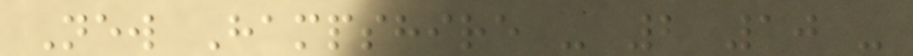New Hampshire - 2 10 -
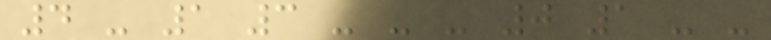4 - 1 3 - - - 0 1 - -
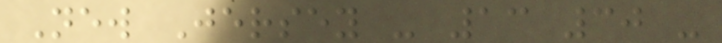New Jersey - 13 30 -
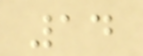14
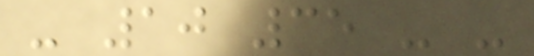- 10 35 - -
